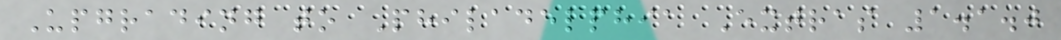Upgrading to Philadelphia Extras 1.1.0
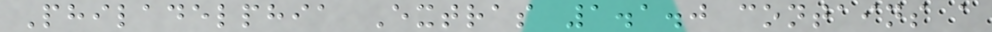Philadelphia Extras 1.1.0 contains a
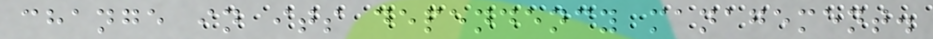change in its dependency management.
